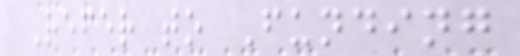Refer to Funding
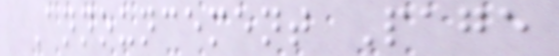Announcement Page
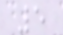5
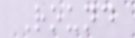Round
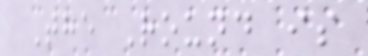The Round is
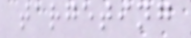targeting
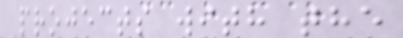projects with the
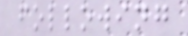following
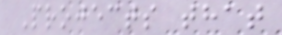Projects that
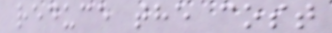reduce the cost
